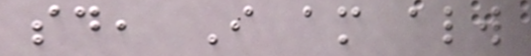said, I am always
